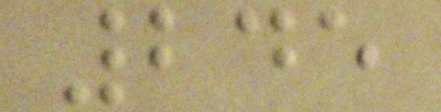245
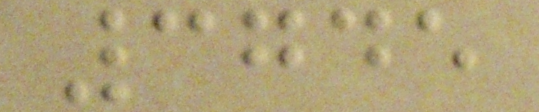3745
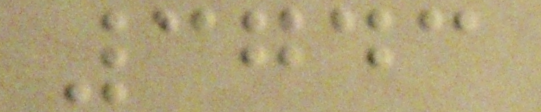3743
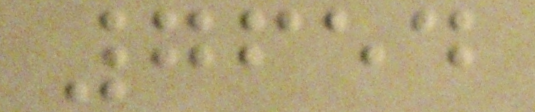7654
